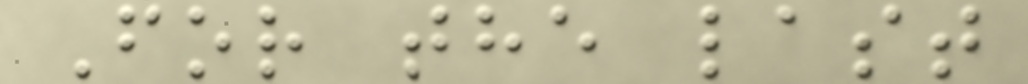For the last
